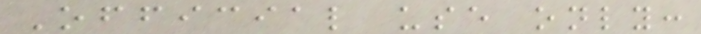Official use only:
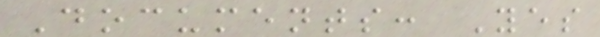Documents: Yes
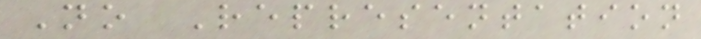No Representation
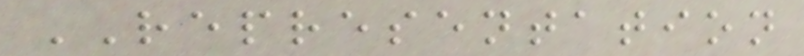REPRESENTATION
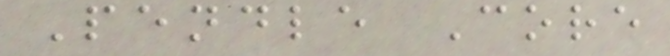Pendle Core
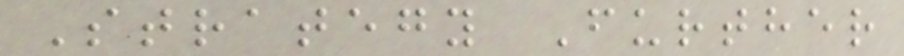Strategy Further
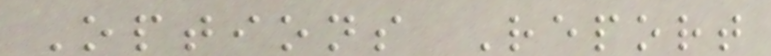Options Report
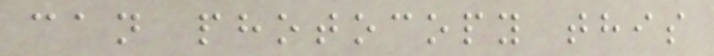can photocopy this
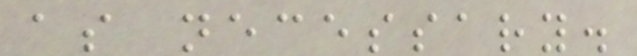as necessary.
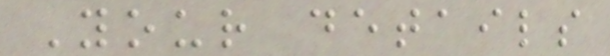Your details
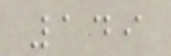149
